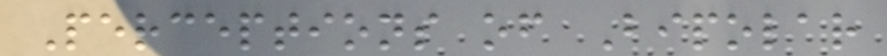Perceptions of Bipolar
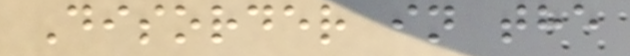Disorder in the
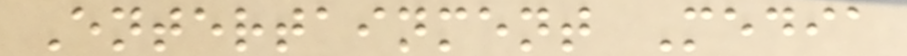Entertainment Media
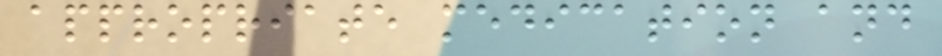appropriate medication and
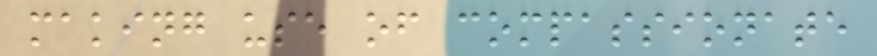making use of compassionate
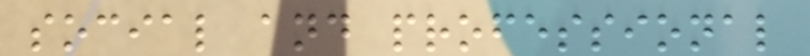social and professional
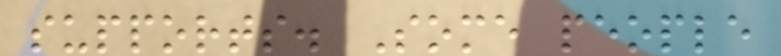supports. Some people
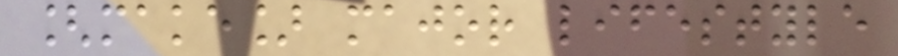[make] major lifestyle
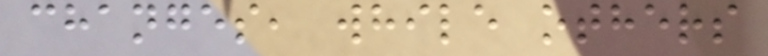changes, while others
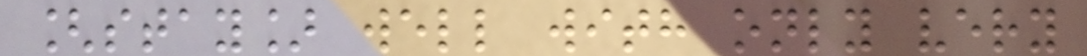[stay] well with only very
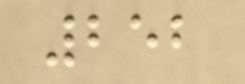252
